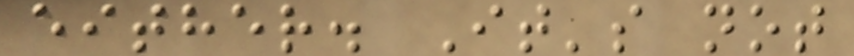either. It's not
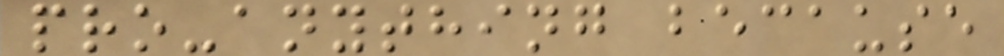pro-anything because
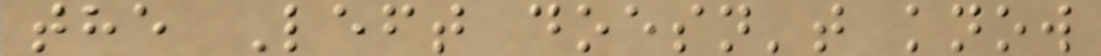the Left doesn't know
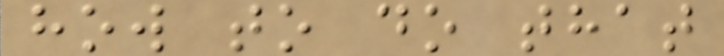how to do that
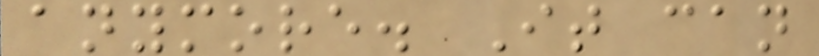anymore. It can
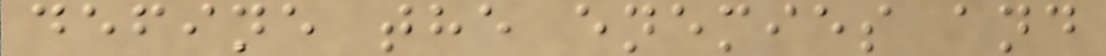define the enemies and
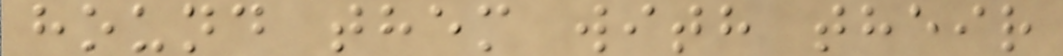hound them with their
